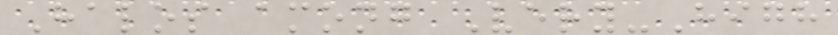Halos among Very-High
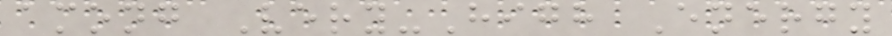among Very-High Energy
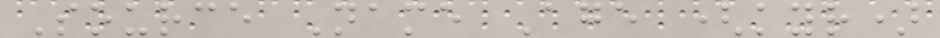Source Name Age (kyr)
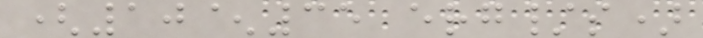(10^35 erg/s)
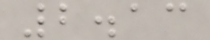2.13
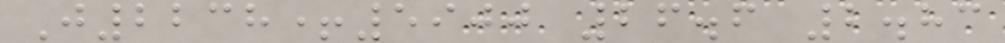J2238+5900 26.6 2.83
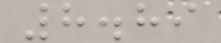8.89
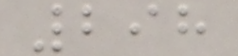298
